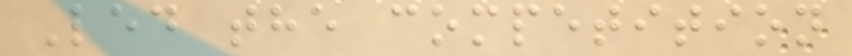Led the competition
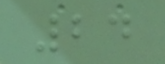24
